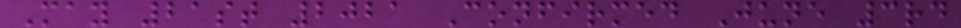May 21st 2021 Confirmed June 3rd
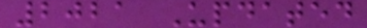2021 Updated
